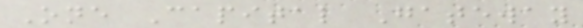One Capital Gateway
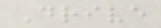Drive
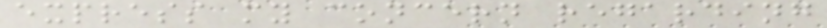express my concern regarding
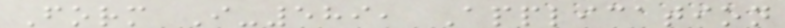Form I-589, Application
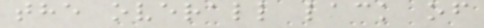the overall lack of
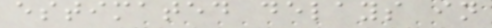estimated delays in
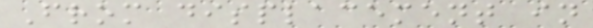From displacement in
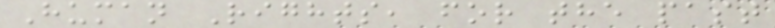Human Rights, for the past
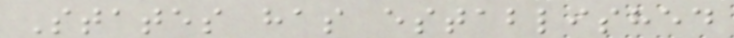States has established
